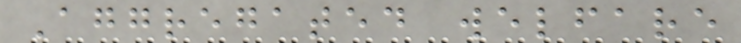Aggregated welfare
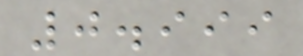0.999
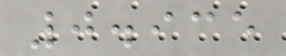0.935
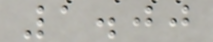1.00
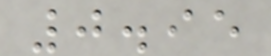0.95
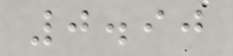0.90
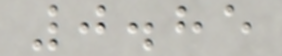0.85
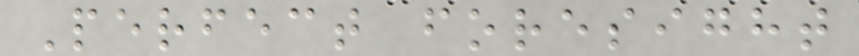Perfect foresight
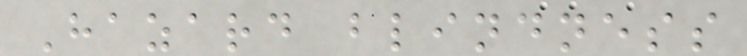Hazard blindness
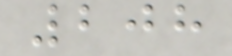208
